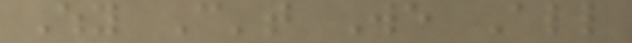Why Can't We All
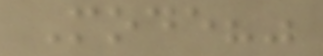Mode?"
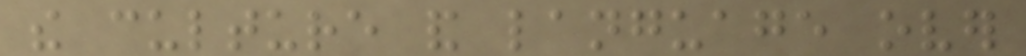the culture and language over
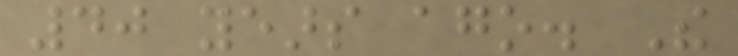40 years ago. The
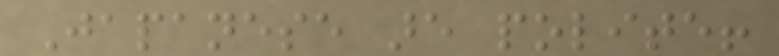Japanese are polite!
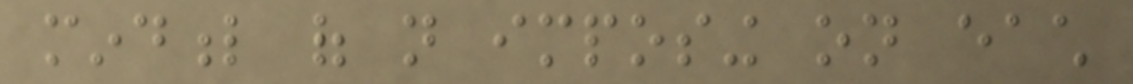mindful of not imposing on each
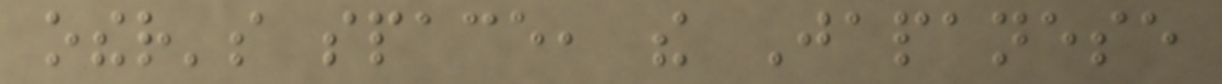other's space, the Japanese
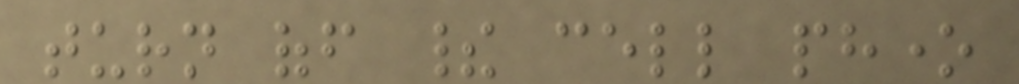turn off their cell phone
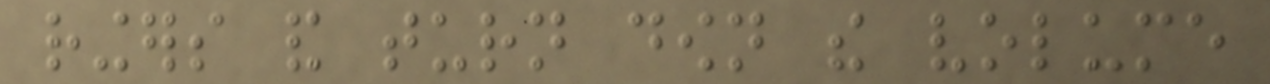ringers and turn down the volume
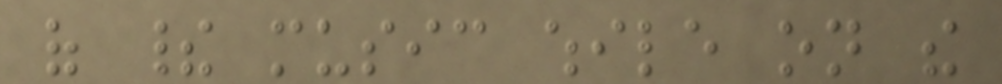of their music while on the
